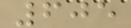605
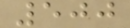500
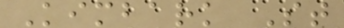Kimbark St
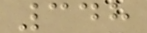348
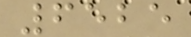6525
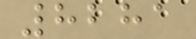8281
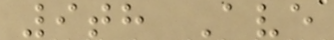9th Ave
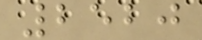2520
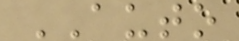AUTO
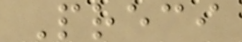Preci
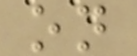on
